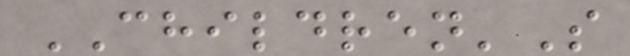CHILDREN'S
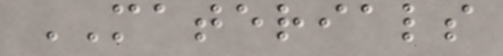MATERIALS
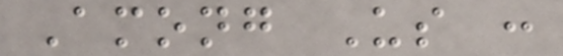Among Us :
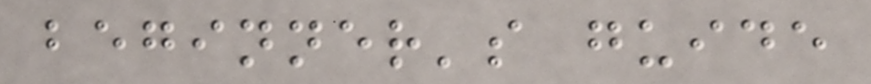beginner's guide
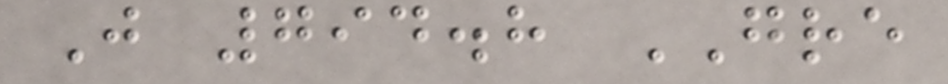J 794.8 GRE
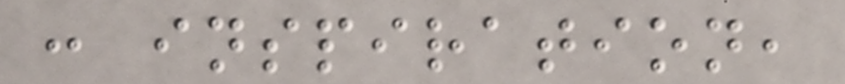: inspiration,
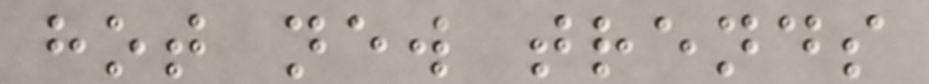hot new trends
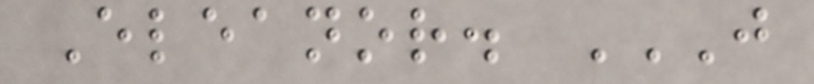Eleanor. J
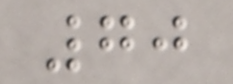70
